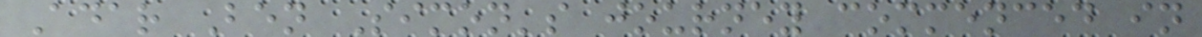Adar Ben Simon's journey commenced in
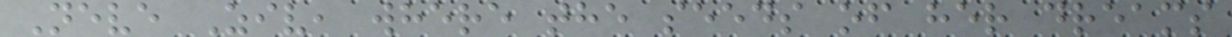Neve Ziv, where the seeds of her dreams
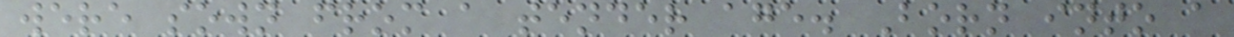were sown from a tender age. Born into a
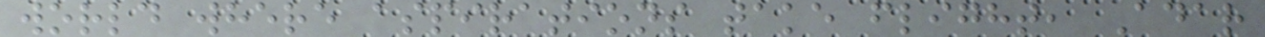world where aspirations take flight, Adar
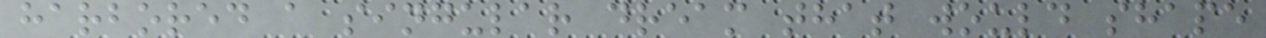harbored a singular dream that would shape
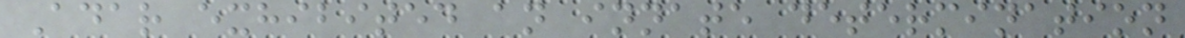Adar exhibited an innate determination
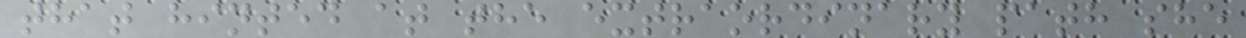that hinted at the extraordinary path she
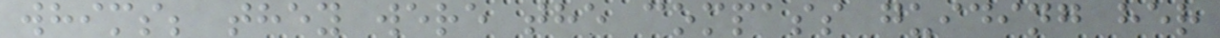whims; they were the compass guiding her
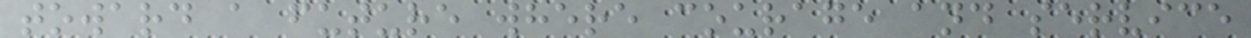toward a future where courage and service
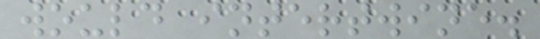would intertwine.
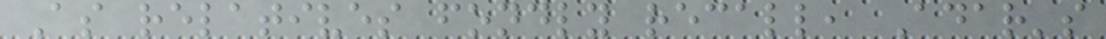As relatives fondly recall, Adar's
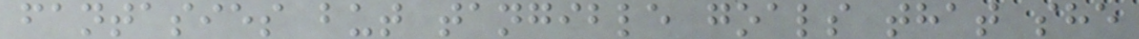fantasies but tangible goals that she
